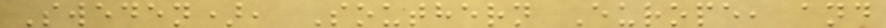Sweden), Southern Europe, and
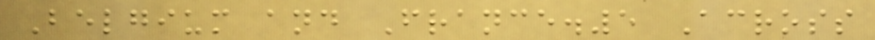Belgium and France.5 Across
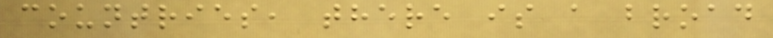countries, there is a broad
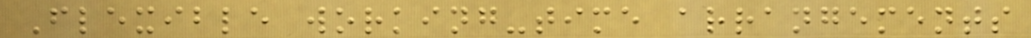Flexible working-time arrangements
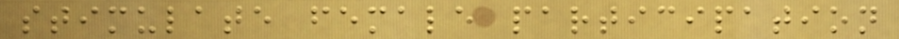stimulate female participation
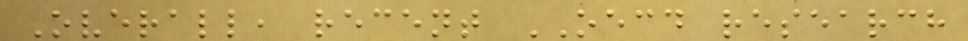Overall, recent OECD research
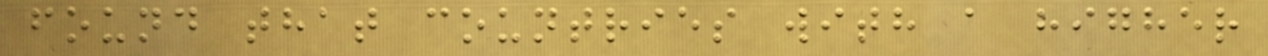found that countries with a higher
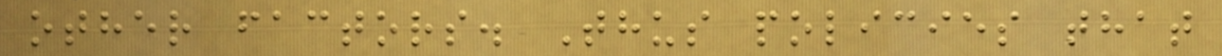other factors. Thus policies that
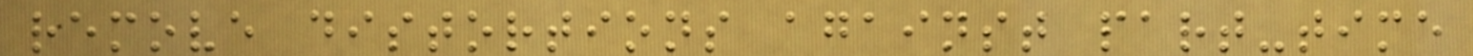remove distortions against part-time
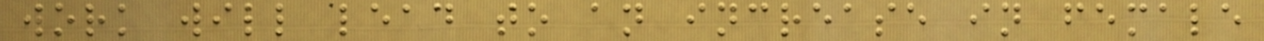work will lead to an increase in female
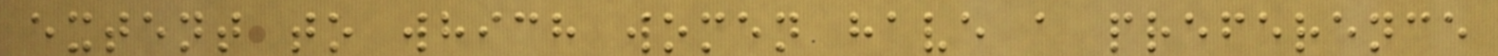extent to which women have a preference
